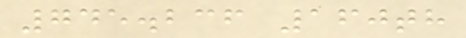745.236 160th
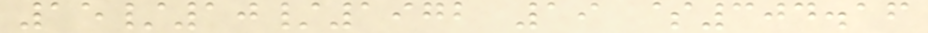15/10/1972 19 $304.16
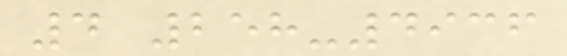4 258-4936
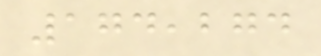174,274
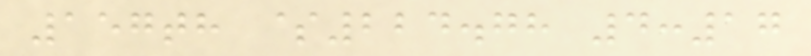157th $224.78 4:17
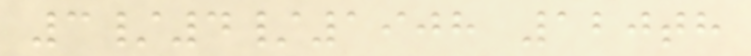3/4/1908 120th
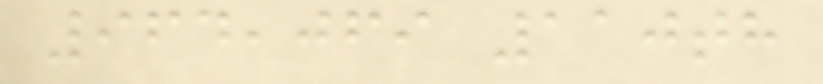964,069 110th
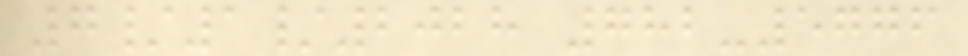7/1/2028 782-5776
